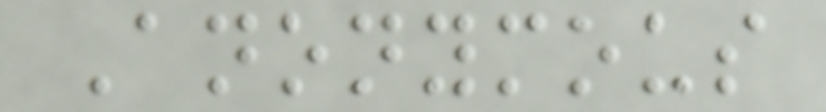Anonymous
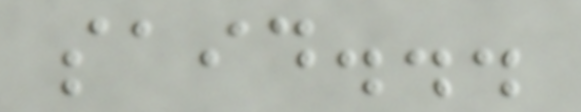said...
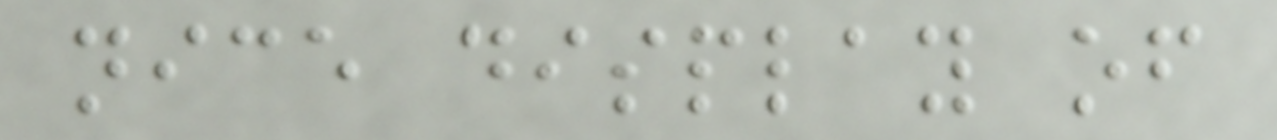nice display of
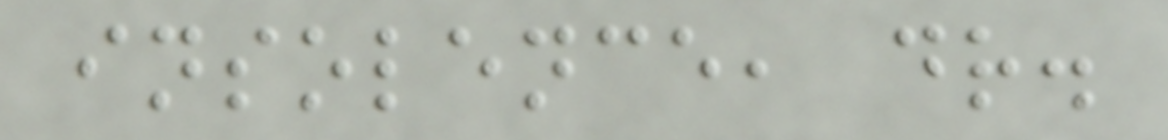insolence, dr.
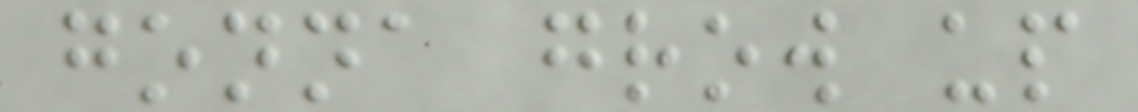gonna grow up
